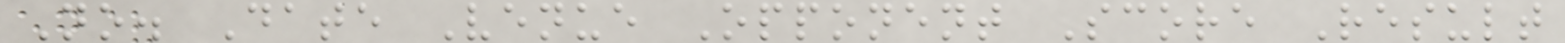No. Date Venue Opponent Score Result
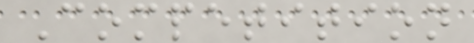Competition
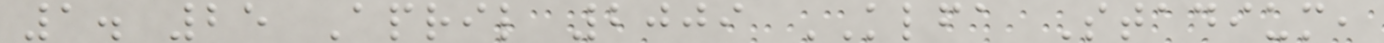1. 25 April 2009 KLFA Stadium,
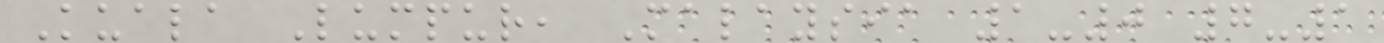Kuala Lumpur, Malaysia 1-0 7-1
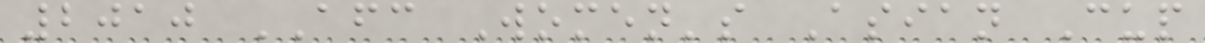2010 AFC Women's Asian Cup
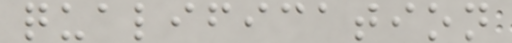qualification
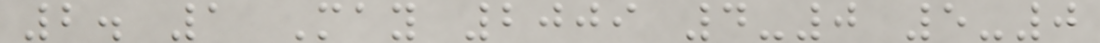2. 1 May 2009 4-0 5-0
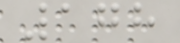178
